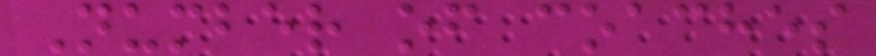Number of coaches
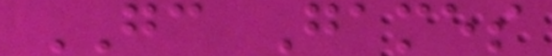GC Games
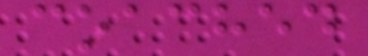coached
